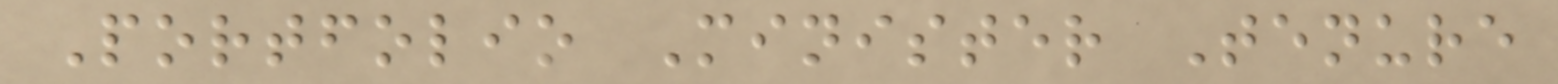Portfolio Minister Tenure
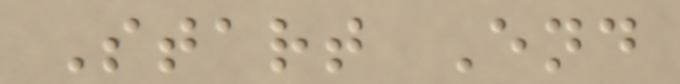Start End
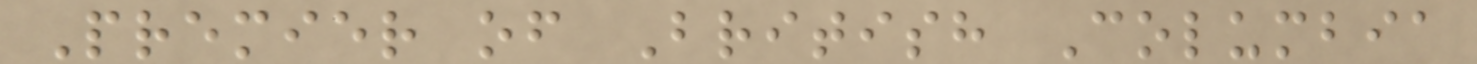Premier of British Columbia
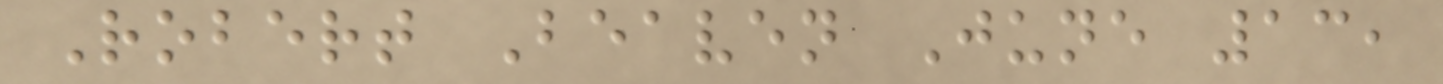Robert Beaven June 13,
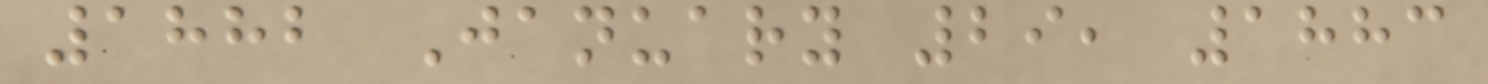1882 January 29, 1883
